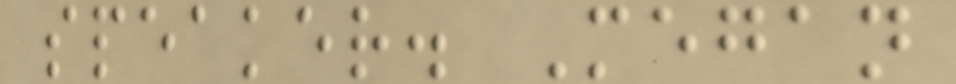speaker. Megan
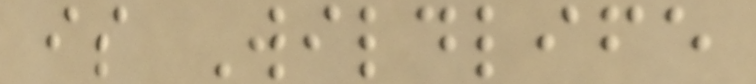is Wildlife
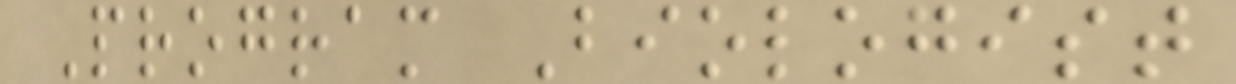Program Biologist
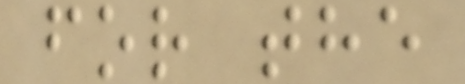for the
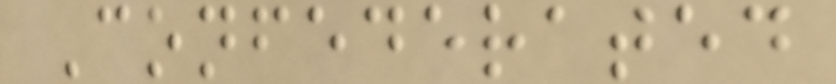Confederated
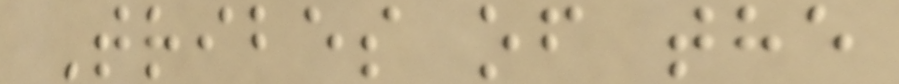Tribes of the
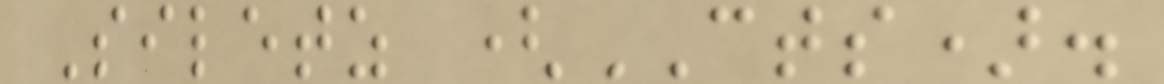Siletz (CTS).
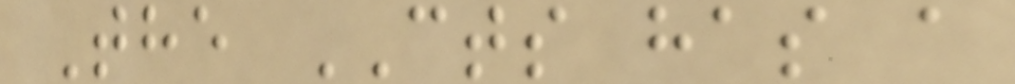The CTS has a
